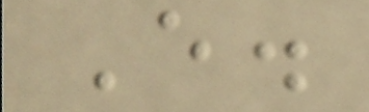E.
